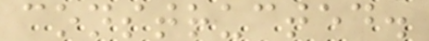constructed.
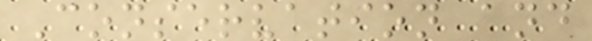Conservation and
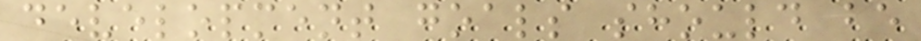development goals should be
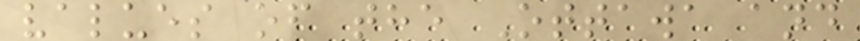values of the Ottawa and
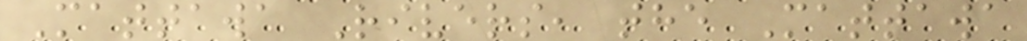Mattawa Rivers, the Mattawa
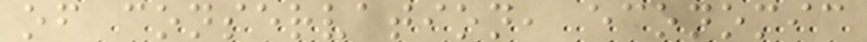of conservation, economic
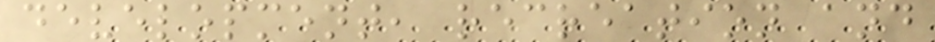development, recreation and
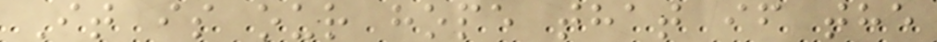It is our hope that if the
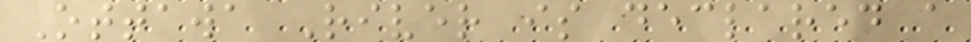Ottawa River is declared a
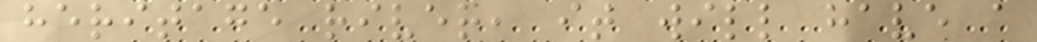heritage river, it will have a
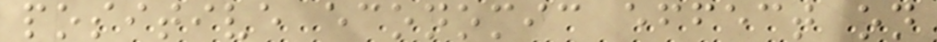positive economic effect on
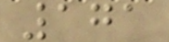171
